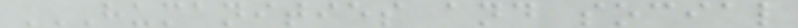HUMANITIES AND SOCIAL
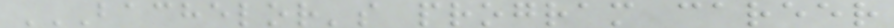BACHELOR'S PROGRAM CAREER
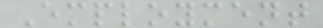Employment
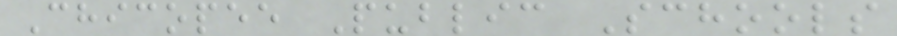Chicopee Public Schools
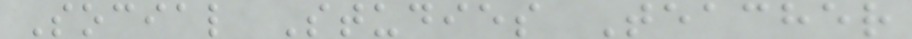Social Studies Teacher
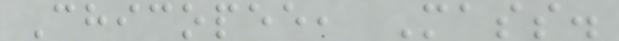Chicopee, Mass.
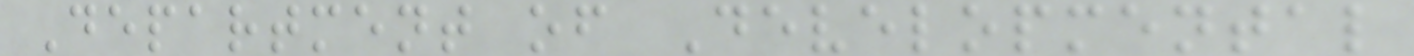Department of Developmental
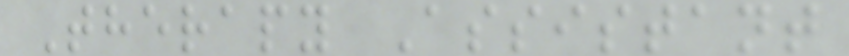Therapy Assistant
